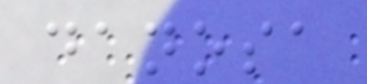danosa
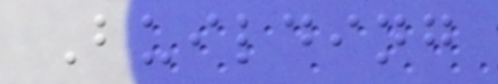Building
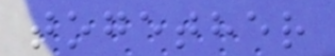together
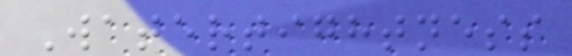Watertightness
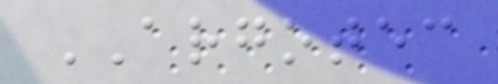ARGOTEC
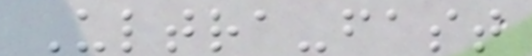Ultra-fast
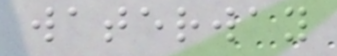waterway
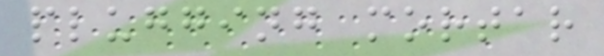plugging mortar
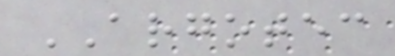ARGOTEC
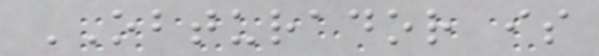OBTURADOR is
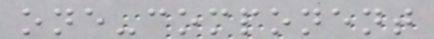one-component
